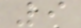9
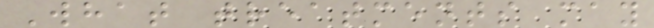What treatments may
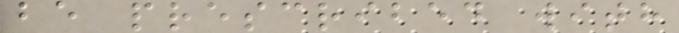be prescribed with
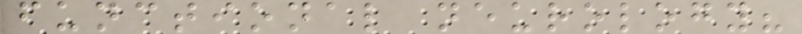functional neurology?
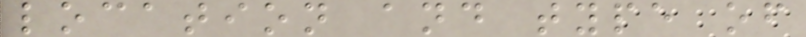location and type of
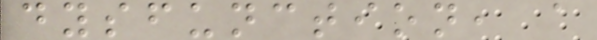dysfunction, a
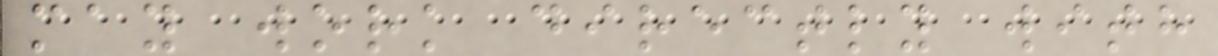may work directly with
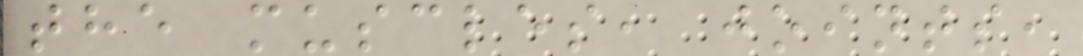the muscles, joints,
